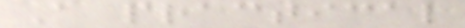A practical
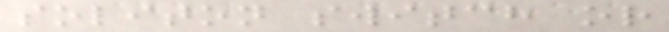soliton switch or
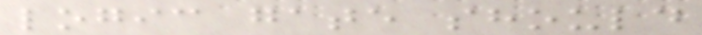logic gate should
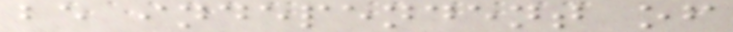be independent of
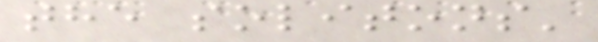the solitons'
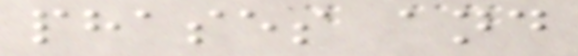phases and
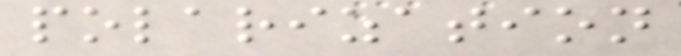polarization
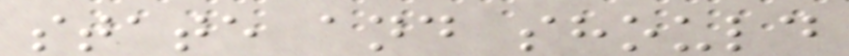state and should
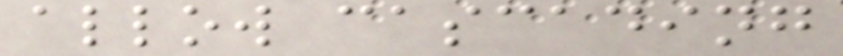allow cascading
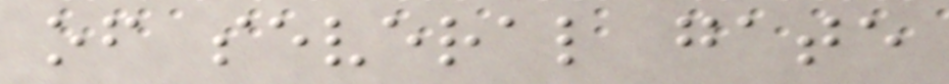of several gate
